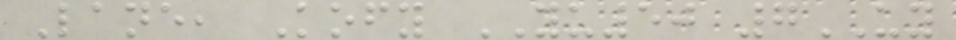Lane, Kofy YU50 7UY
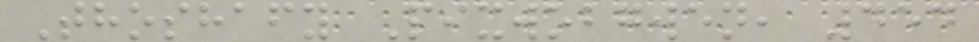Thoshafy Pixwobgwen, 454
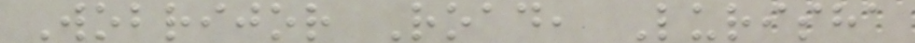Wobrijor Road, Lurisha
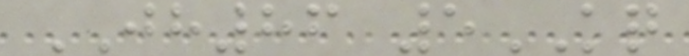JH86 5KQ
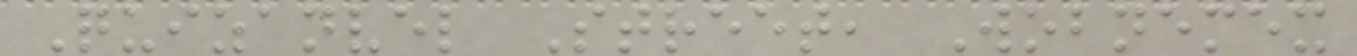Quizanvel Street, Wobnemex
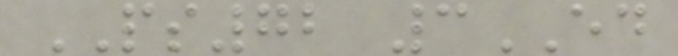PS72 3ED
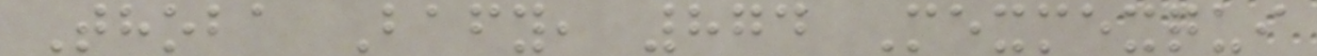Thoba Bafy, 874 Mexmexqui
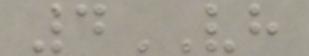4VH
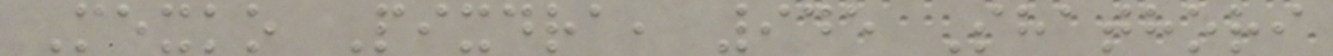Mexko Pixdra, 945 Shathori
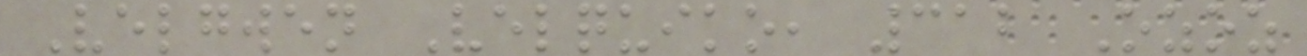Velgwen Velquiko, 312 Ozoz
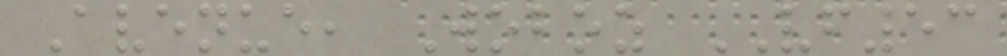Avenue, Woboz VF53
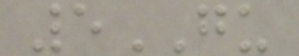5GU
